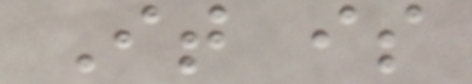It is
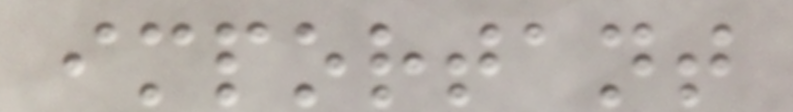important
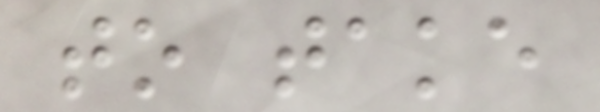to take
